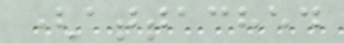(attached
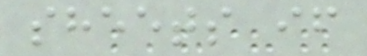sheets if
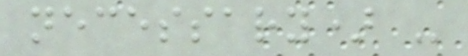necessary) -
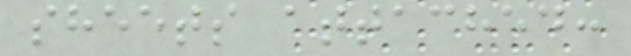sheets attached:
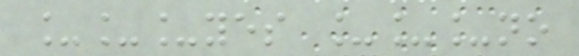___yes ___no
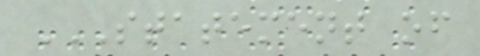STATEMENT OF
